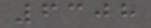6308
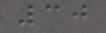30
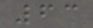63
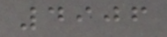4906
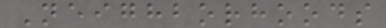Neighborhoods
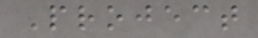Project
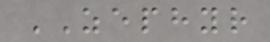ZEPHYR
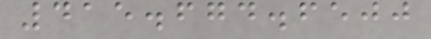415.674.6500
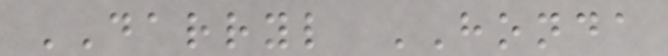DARRYL HONDA
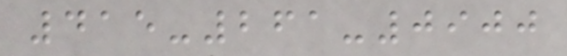415-261-0900
